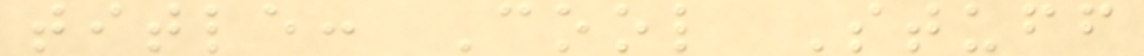title: Cool Stuff
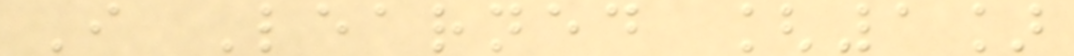I Learned [1]
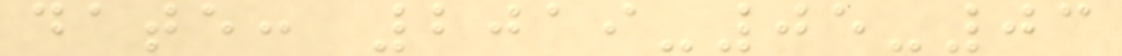date: 2019-05-03
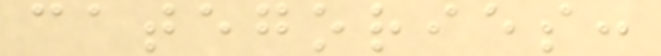categories:
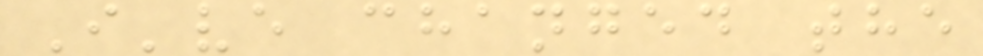I've changed the
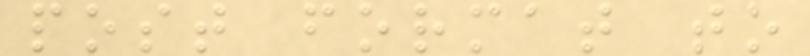post format to
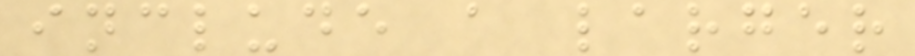include a larger
